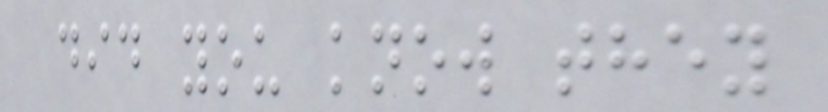did you know they
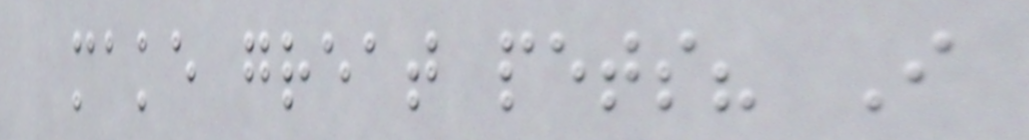make great pets? I
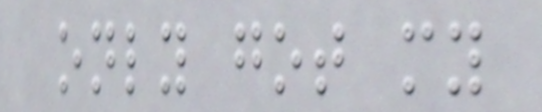only got my
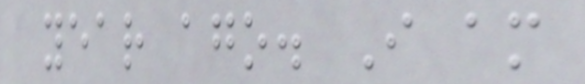year ago. I am
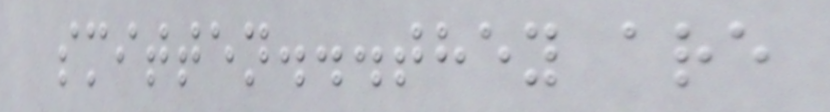smitten...they are
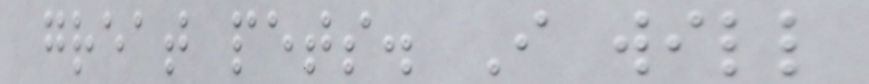great pets. I will
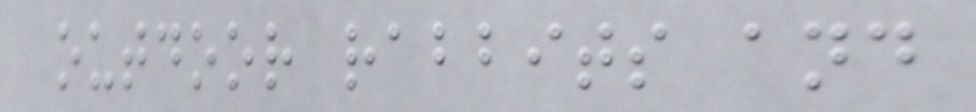outdoor rabbits and
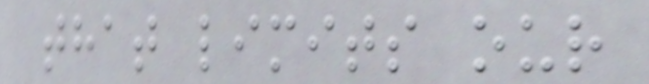that limits our
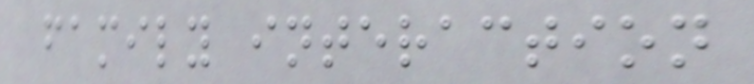family interaction
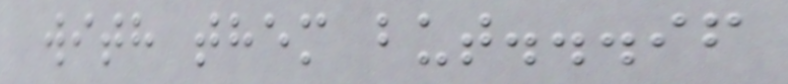with them but...if
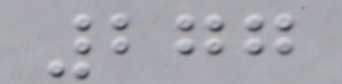277
